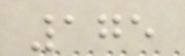175
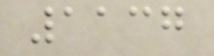1137
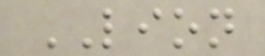LION
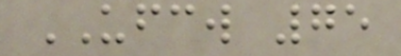UFCW 75
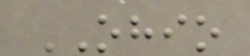OHIO
